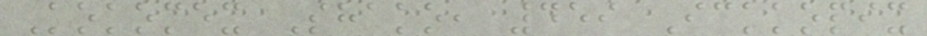Kokomex Shako, 459 Ickkopix
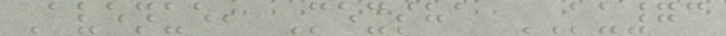Avenue, Mexsha KU73
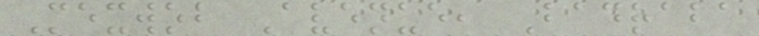Mexwob Avenue, Badraba
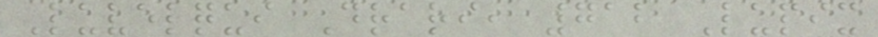Luvelqui Drari, 712 Lupix
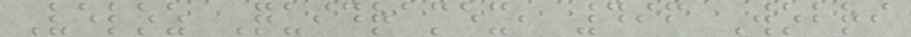Veloz Quidramex, 496 Wobri
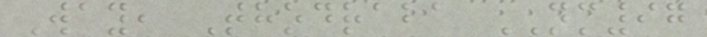Way, Thodraba NM97
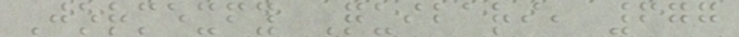Jormexfy Quibari, 677
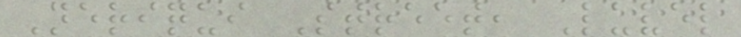Neriqui Street, Luvel
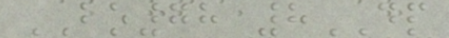BO78 8DP
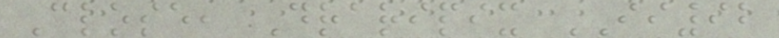Close, Draripix II92
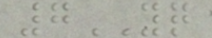7YQ
